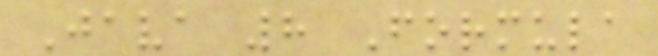Java 8 Formula
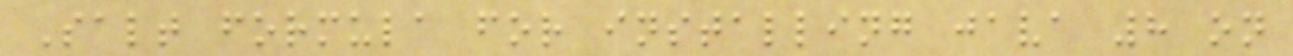Salt formula for installing java 8 on
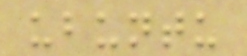ubuntu
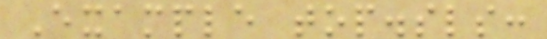Example top.sls:
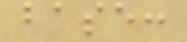base:
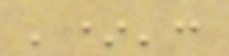'*':
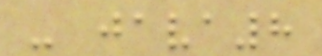- java8
